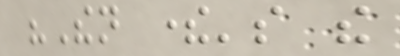"Then there's the
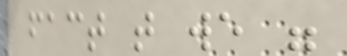fact that we were
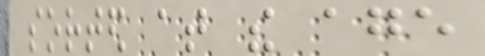sorted at the age
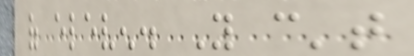of eleven. You can't
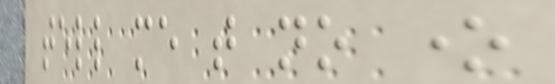tell me that no one
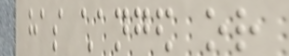has changed or
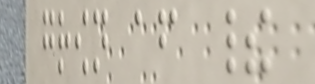grown after their
